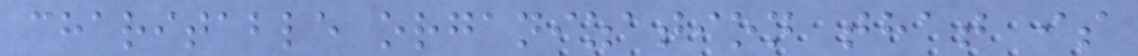charitable organization that is
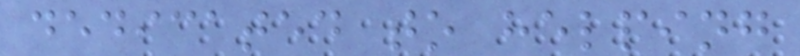dedicated to helping
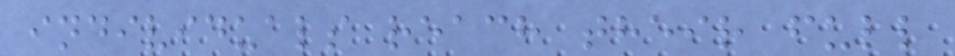individuals reach their full
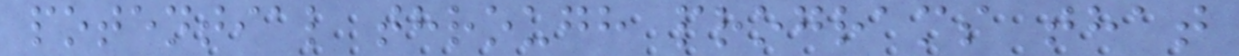potential through programs that
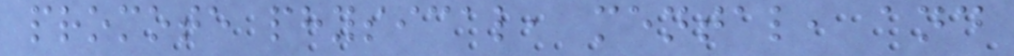promote physical, mental, and
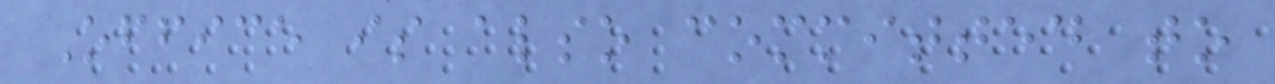Office is also committed to
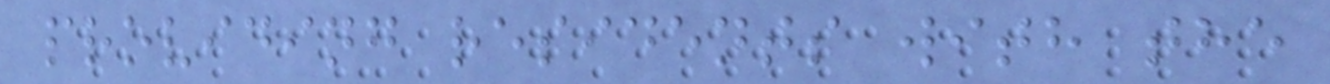providing residents with the
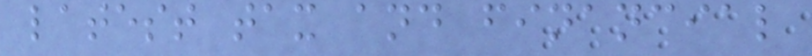latest tax and financial
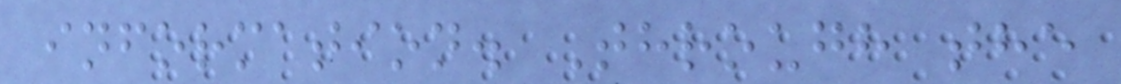information. Through the
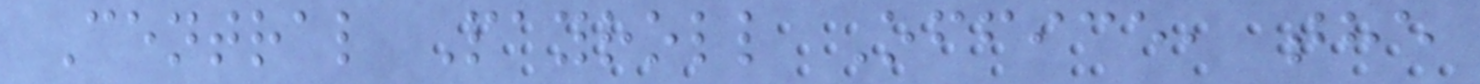Central Payroll Office, the
